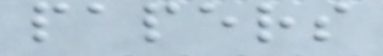papers
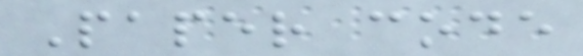Paper code
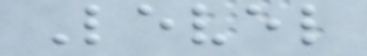Level
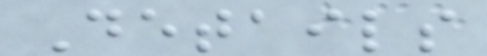Details
